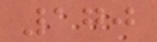170
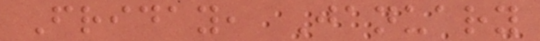Friday, January
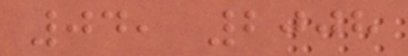04, 2008
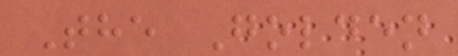The Golden
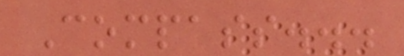Compass...
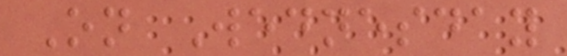On Wednesday
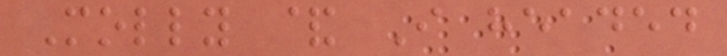Molly & I headed
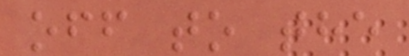off to the
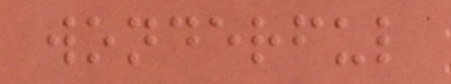wonderful
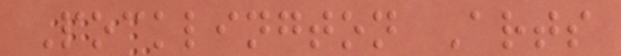Pocklington Arts
